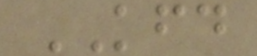KFD
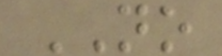NO
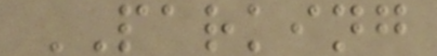PARKING
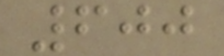600
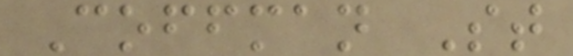Coffman St
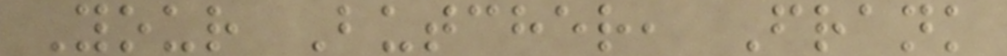Your Butcher, Frank
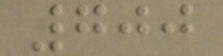700
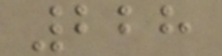228
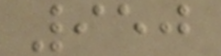950
